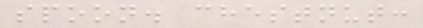spoon. chestnut:
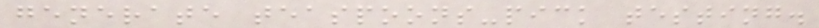generate teaspoons-pick testing.
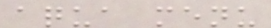aqua menu
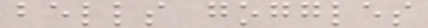bells goggles
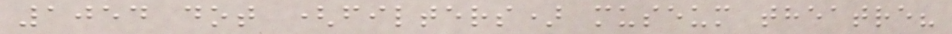1054 dot (filters) museum theatre?
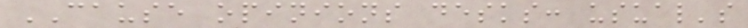CAUSE opinions desks: usual's
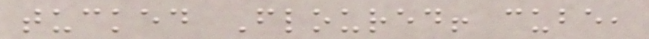tucked Floured! cube,
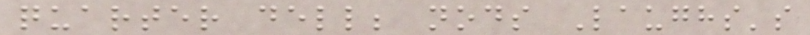quarter dell; nods Laughs's
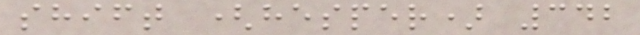shift (hesper) 342
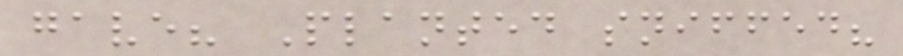gave? Planted sniffed?
